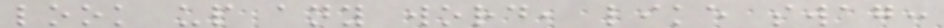look up any word, like swag:
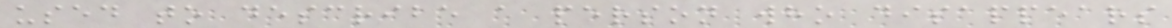used to describe a person who disappears
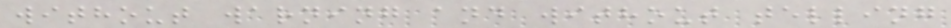without warning and without telling
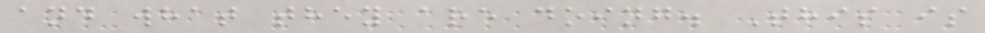and what they are doing. This is
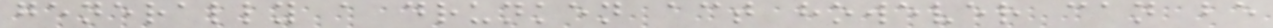generally a drunken act however can be
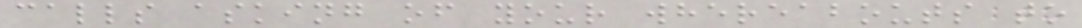calls asking of your whereabouts to
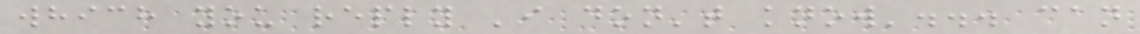which you reply 'i don't know'... can
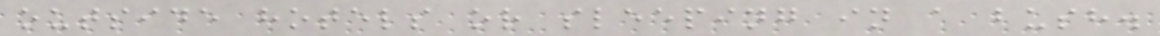outside hotels or sleeping in a bush.
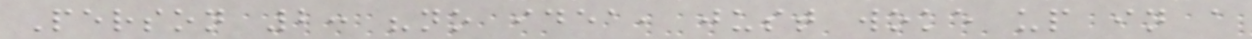Person 2: "no idea, just woke up in a
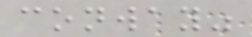conway"
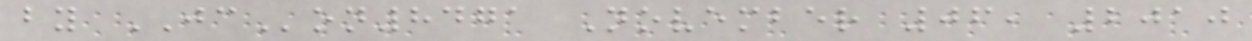by JCon8471 November 06, 2010
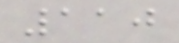110
